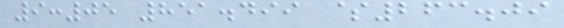9:05 851.499 $263.09
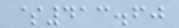$413.60
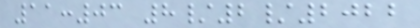11:03 8/2/2022
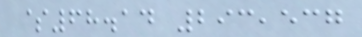$68.14 293,537
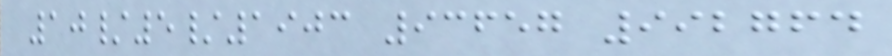10/5/1903 93657 992764
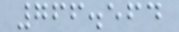766.564
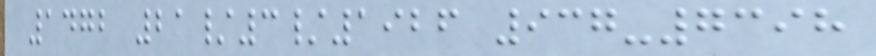1472 21/3/1926 937-7398
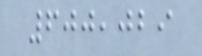600,029
